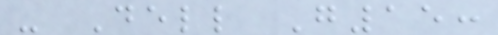- Dell G15:
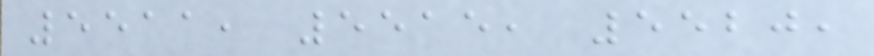5511, 5515, 5520,
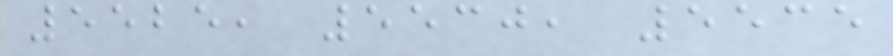5525, 5530, 5535
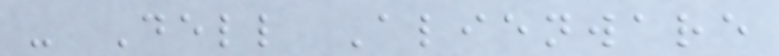- Dell Alienware
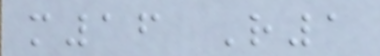m16 R1
